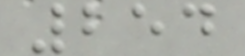254
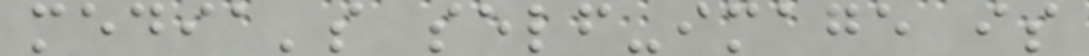media's self-image is
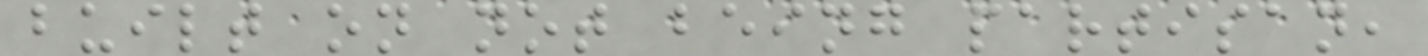built on not being partisan,
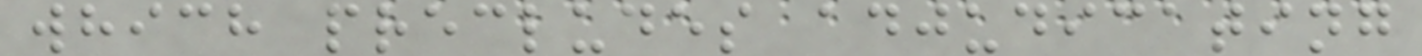which precludes adjudicating
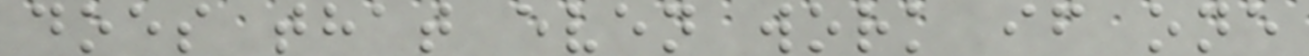does that even work if one
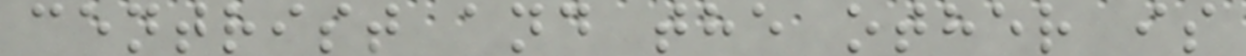centrist and the other is
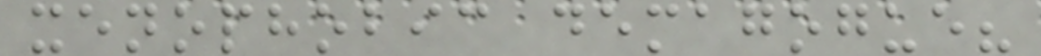xenophobic demagogue?
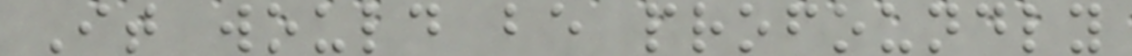It would be profoundly
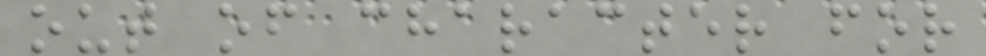out of character for
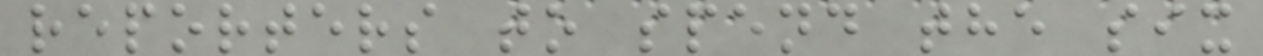reporters to spend the six
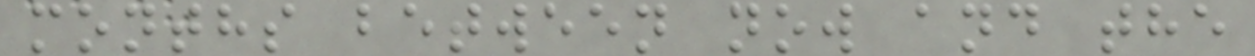months between now and the
